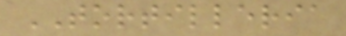TORTILLERIA
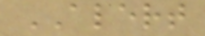ALERT
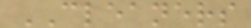CLEANERS
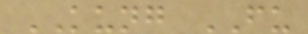KUNG FU
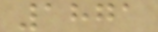1871
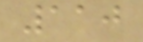110
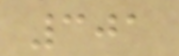301
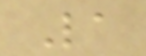La
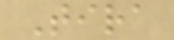Tira
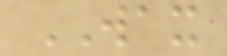WAX
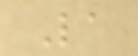La
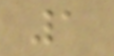1
